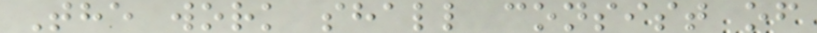The work shall consist of
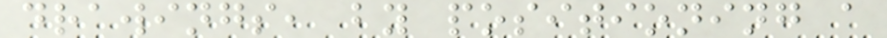drawings, by positioning a
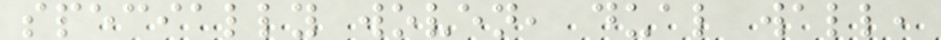specially woven, dual wall,
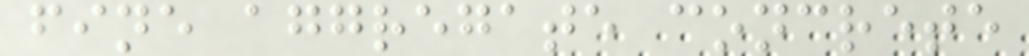fine aggregate concrete
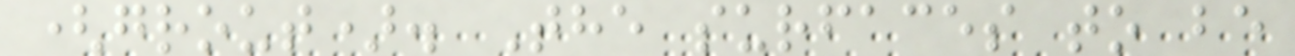(grout). The surfaces to be
